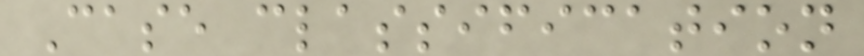Case classification
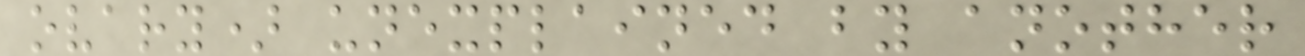ovary) unexplained by another
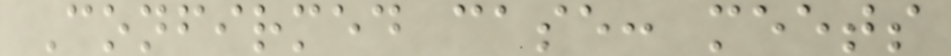Confirmed case: meets
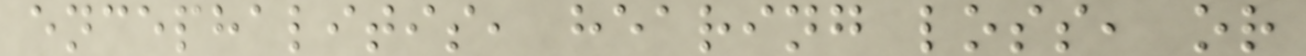encephalitis, hearing loss, or
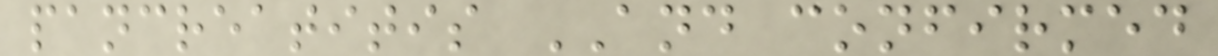pancreatitis AND confirmed
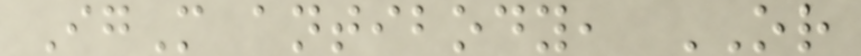IgM antibody, OR
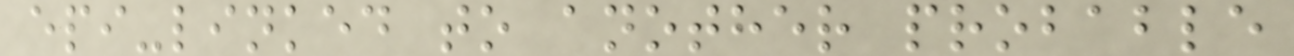epi-linked to another probable
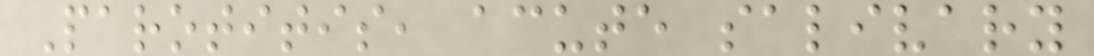Parotitis, acute salivary
